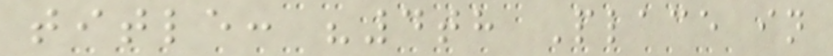title: "4th Place in
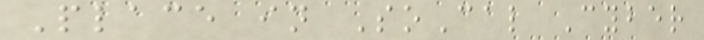Place in SoCal Cyber
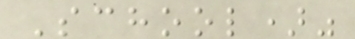School)"
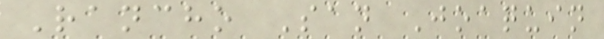Rancho San Joaquin
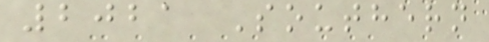2021 Southern
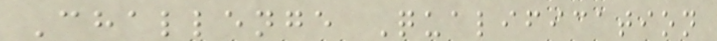Challenge Qualification
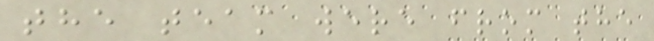the team were from the
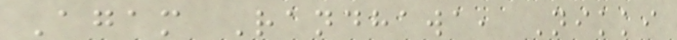Agam Randhawa, Nikki
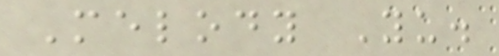Melody Yu.
